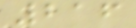216
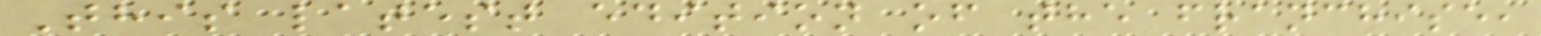This latest edition of the franchise,
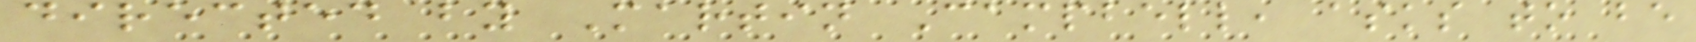directed by Martin Campbell, asks to be
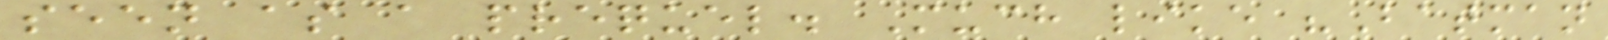seen as a prequel. Much like "Batman
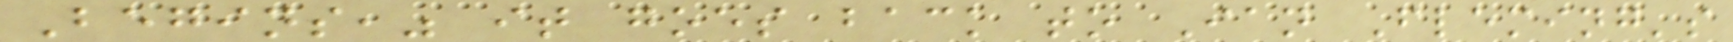Begins," it goes back to Ian Fleming's
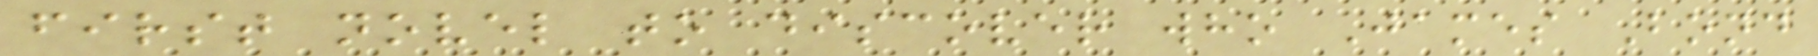first novel to discover who James Bond
